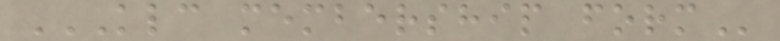KLC MEMBERSHIP FORM
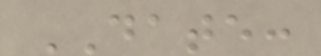DATE:
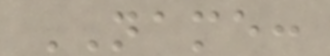NAME:
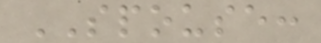SPOUSE:
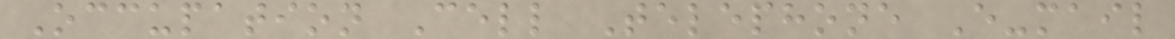Occupation Cell Telephone E-mail
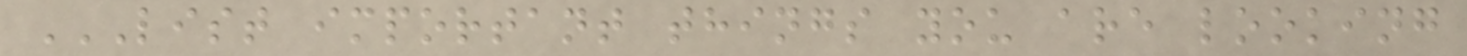LIST IMPORTANT THINGS YOU ARE LOOKING
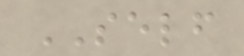SELF
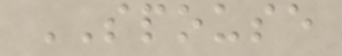SPOUSE
